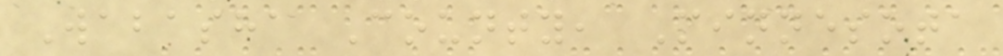Wabasha County, Minnesota
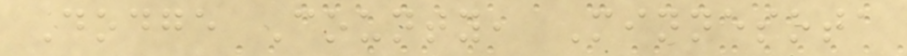Dodge County, Minnesota
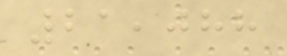21,088
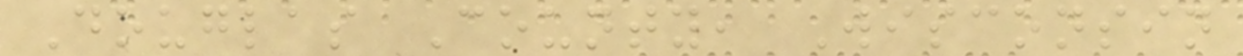Douglas County, Wisconsin
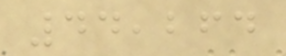44,264
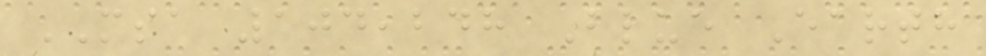MSA 104,248 Blue Earth
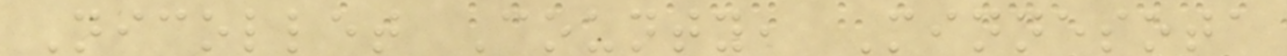Nicollet County, Minnesota
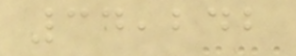34,242
